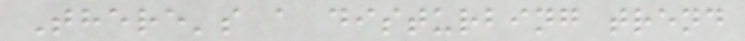There's a disturbing trend
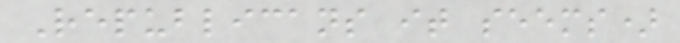Republicans it seems)
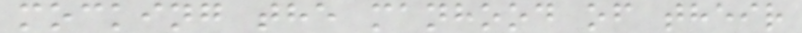mocking the manhood of their
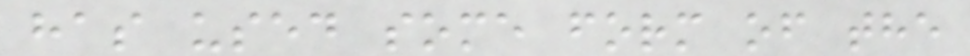has used some form of the
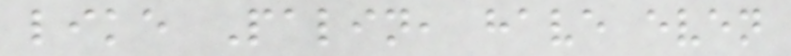like Palin, have even
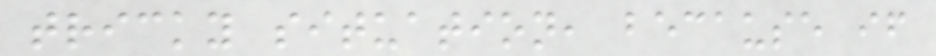tricky situation, because if
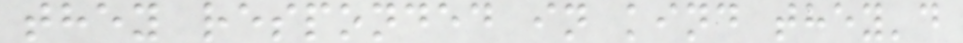they responded in kind they'd
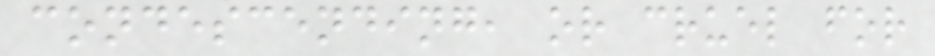condescending, or cruel for
